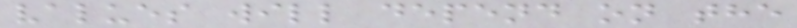values will depend on the
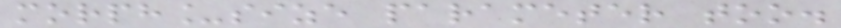morph_size parameter too.
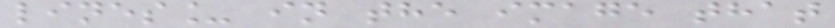lines_ in the image that
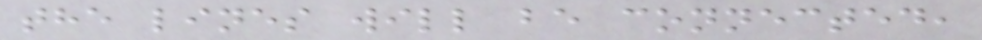the lines will be connected,
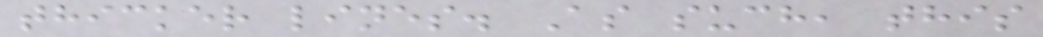thicker lines. As such, this
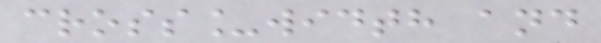cross_width and
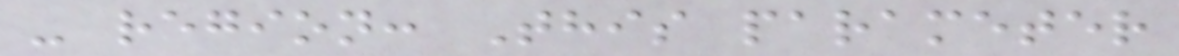- region: This parameter
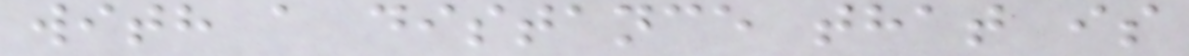with a distance that is
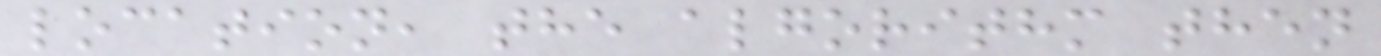location, the algorithm then
